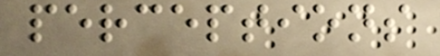perceptions
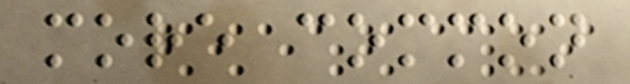more common
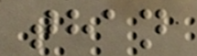than
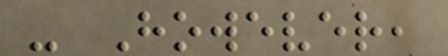- However,
